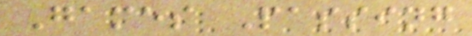Games Passing
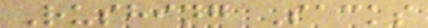Rushing Sacks
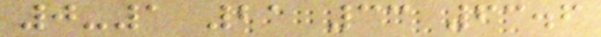0-1 21 33 63.6
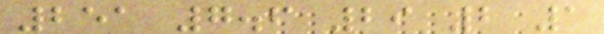251 7.6 29 2 1
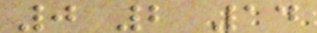0 2 14
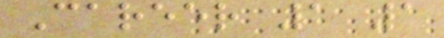Career 1 1
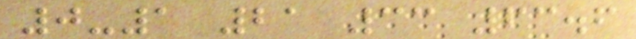0-1 21 33 63.6
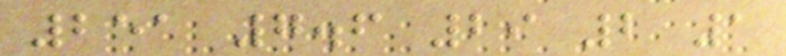251 7.6 29 2 1
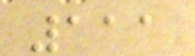111
